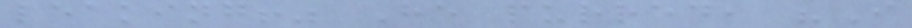leaking!" He purred, "I
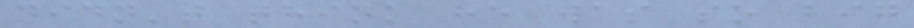didn't think he was so big
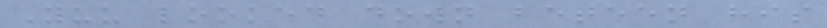Yuu looked down beteen his
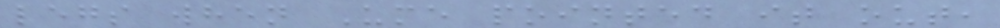legs when Ume pointed it out,
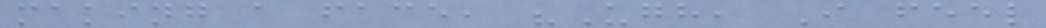making a face, "Ugh, I feel
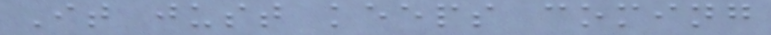It just keeps coming
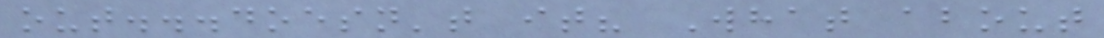out...doesn't it? What about
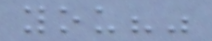you?"
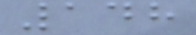148
